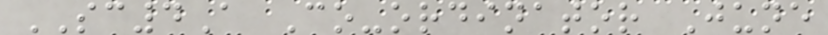SC4A Co-ordinator June
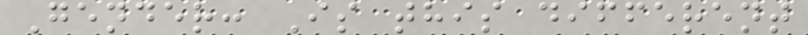Gender: Is this different
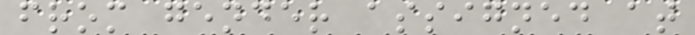from gender assigned at
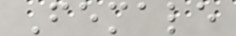Female
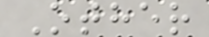Other
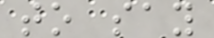to say
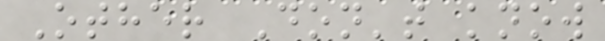Other Don't know
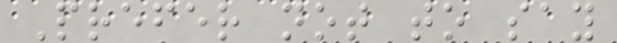Prefer not to say
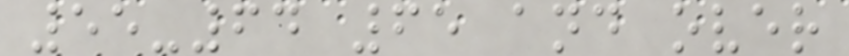55-64 65 and over
